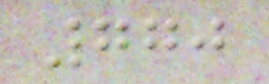770
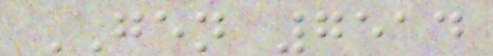GEN 7514
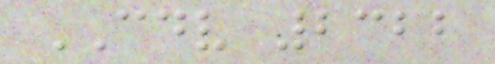CDV 2322
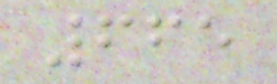665
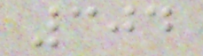304
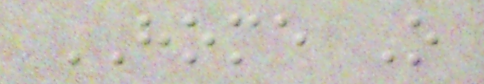HOME O
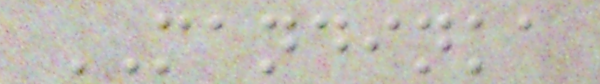MANDINKA
